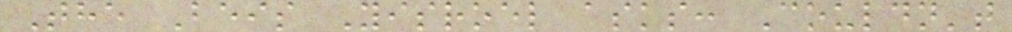The Beis Yisroel asks: Couldn't
